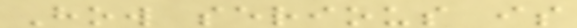How serious is
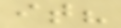it?
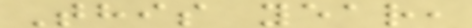This year,
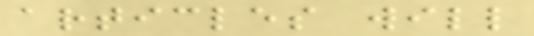articles will
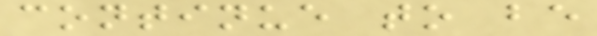continue to be
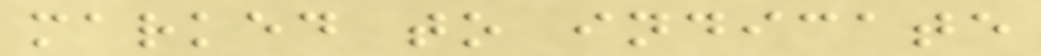marked to indicate
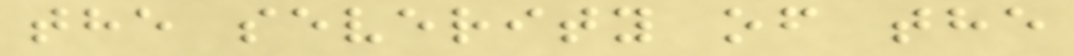the severity of the
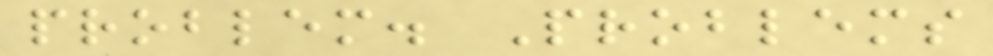problem. Problems
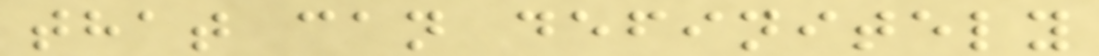that can definitely
